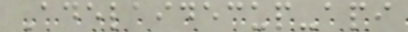Adelaidecup-api
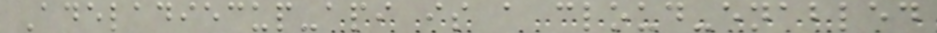Adeladiecup-api is a cloud-enabled
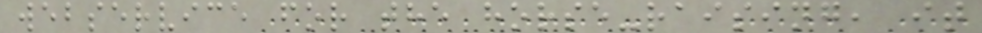webservice for the horse-raising, it
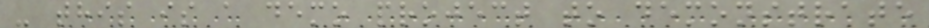- this is a demo project to demonstrate
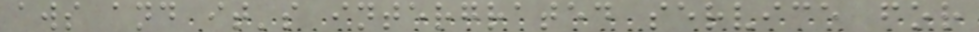aws and it's intergrated service for
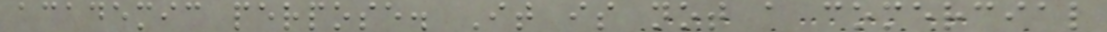academic perpose. It is not a comercial
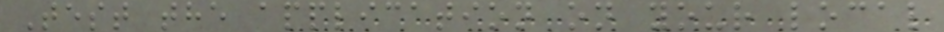Test the application on your local
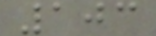103
